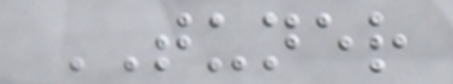TUNER
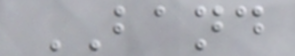BAND
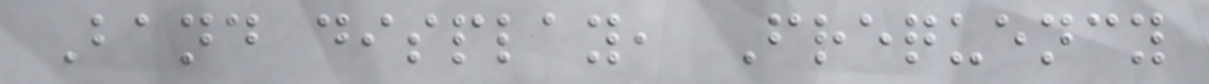Band display, Frequency
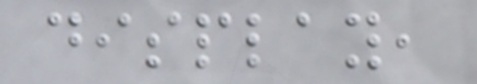display,
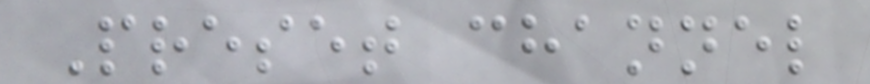Preset channel
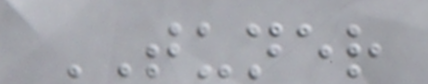TUNER
